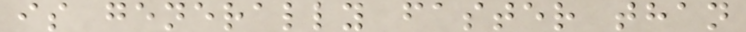is generally faster than
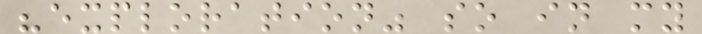"exploration" so in my
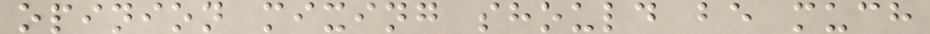opinion mixing should be much
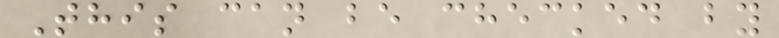This can be checked by
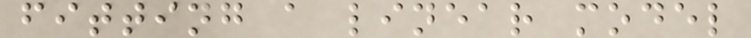fitting a linear model
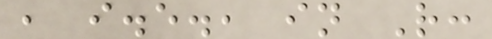, i.e., in R:
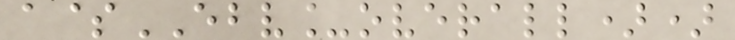a$EBV_overall))
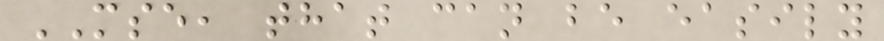MSE, that can be easily
